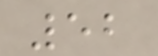52
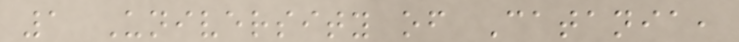1 University of Catania,
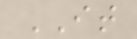IT
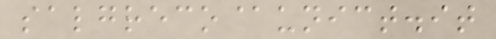salgreco@unict.it
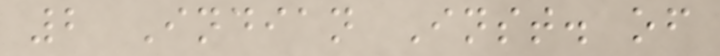2 Indian Inst. of
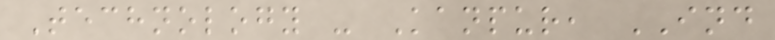Technology - Kanpur, IND
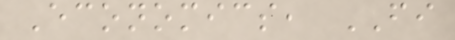Economics, FI
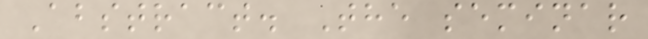Abstract. The seminar
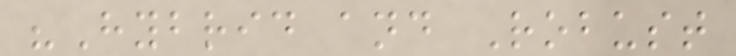"Hybrid and Robust
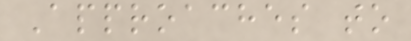Approaches to
